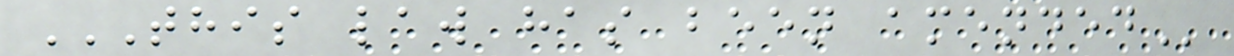THIS LAW HAS BEEN AMENDED
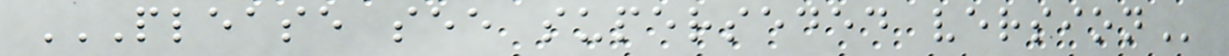PLEASE SEE SUPERSEDED VERSION
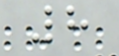8
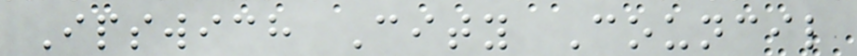Ipswich City Council
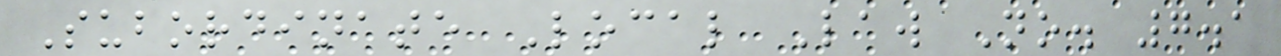Subordinate Local Law No. 7.1
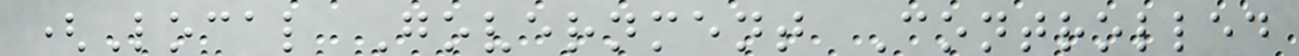(Local Government Controlled
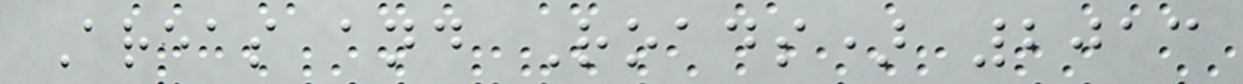Areas and Roads) 2013
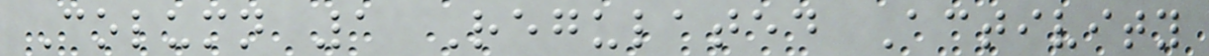Column 1 Regulated Activity
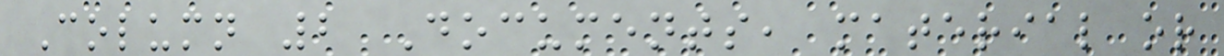Column 2 Documents, material or
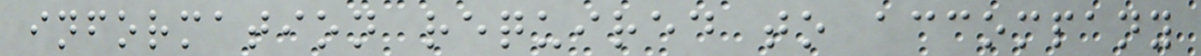information required to accompany
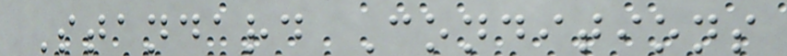Standard Conditions
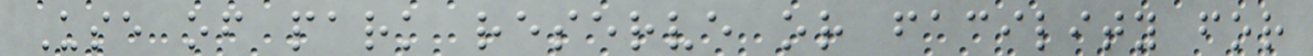Use of park reserve or facility for
